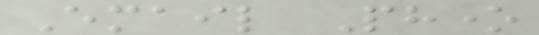Email Phone
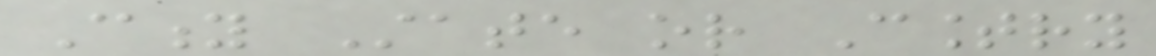City State or Country
